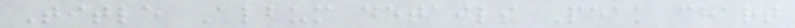Title Album details Peak chart
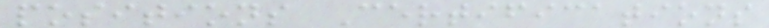positions Certifications
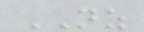NZ
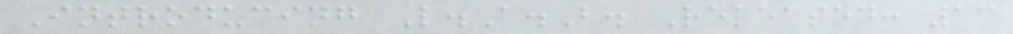Introducing L.A.B. Released: 13
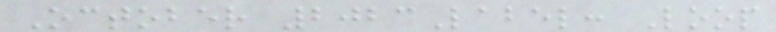October 2023Label: Loop
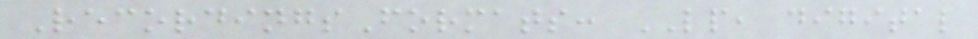RecordingsFormats: LP, digital
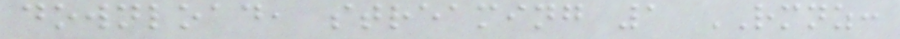download, streaming 1 RMNZ:
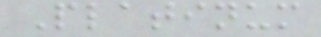Platinum
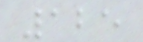125
